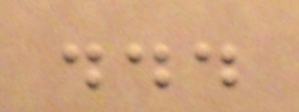...
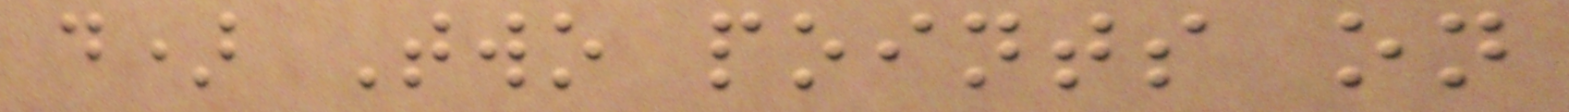d) Two points on
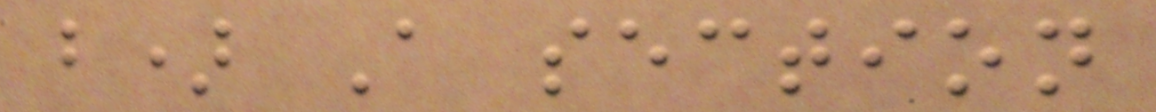b) A section
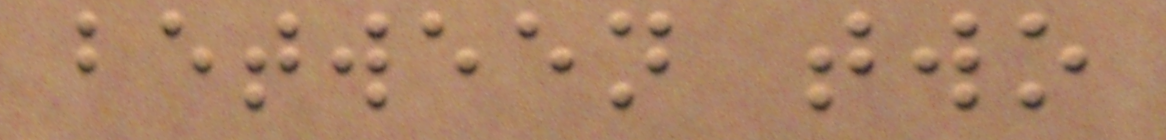between two
